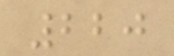220
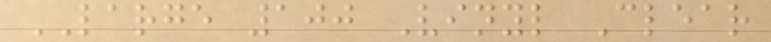LARGE 100 Vinyl Clear
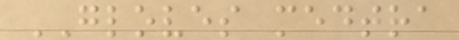GLOVES medtra
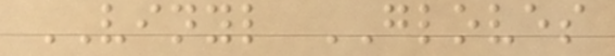VINYL GLOVES
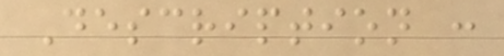Description :
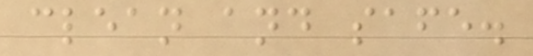clean and safe.
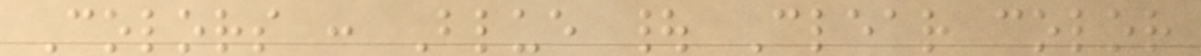Colors : Blue | Clear color
